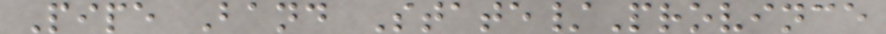Pipe Band State/Province
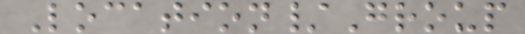Location/Group
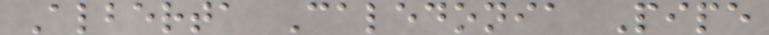Alberta Caledonia Pipe
